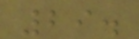29.
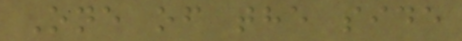One of the side
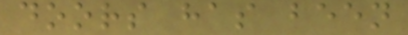doors has been
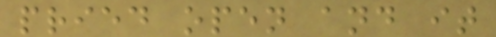pried open and it
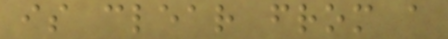is clear from a
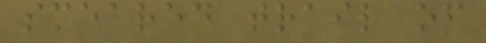smeared trail of
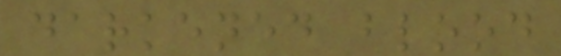darkened blood
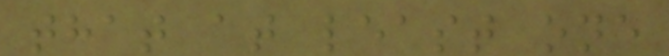that at least one
